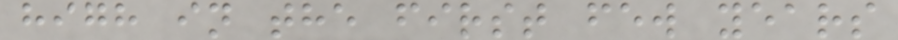high in the first few years
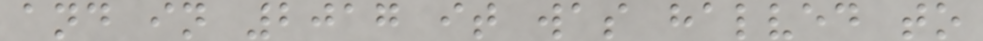and in 2017 it was halved to
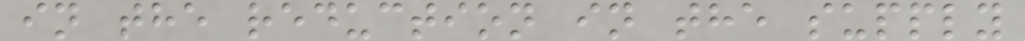in the reduction in the supply
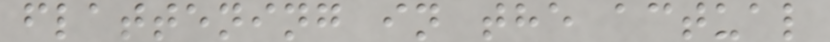flattening in the actual
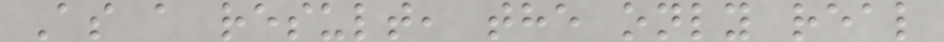As a result, the only real
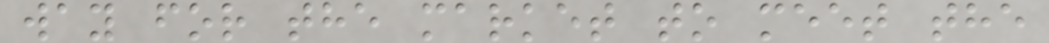way for the market to meet the
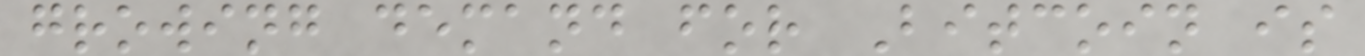growing demand for Bitcoin is
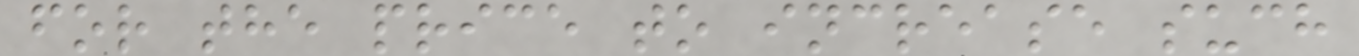for the price to increase such
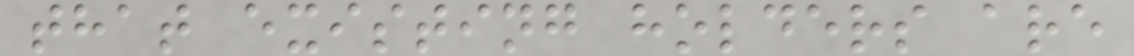that existing holders are
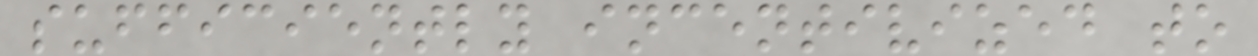sufficiently incentivized to
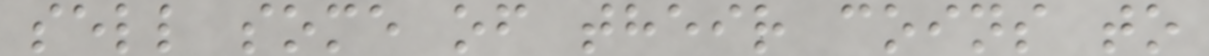sell some of their coins to
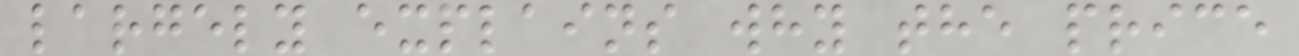largely explains why the price
